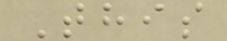This
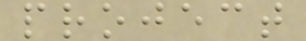project
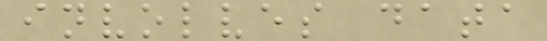involves data
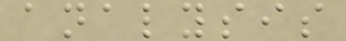analysis
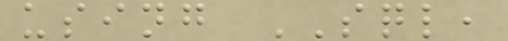using SQL,
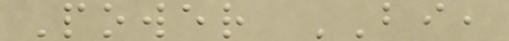Power BI,
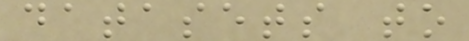datasets to
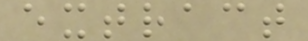extract
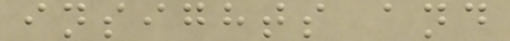insights and
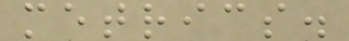metrics.
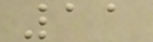11
